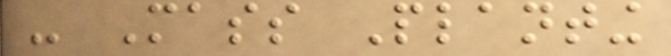- Mass Planting
